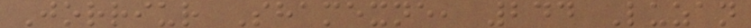Jorriur Shamexne, 244 Luzan
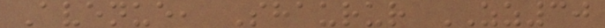Avenue, Shaurur ZZ30
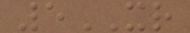5XR
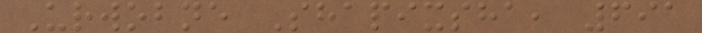Urwobne Shapixsha, 691
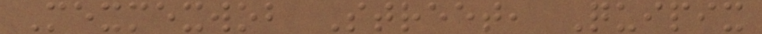Mexmexwob Street, Quipix
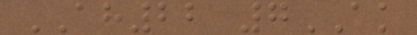AH22 7AK
